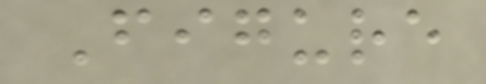Figure
